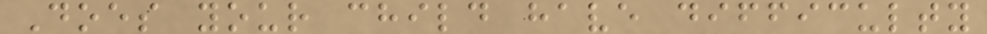Does your child have difficulty
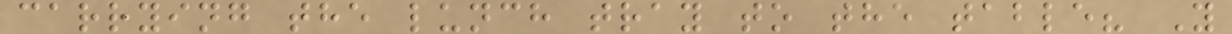carrying the lunch tray to the table? Y
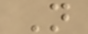N
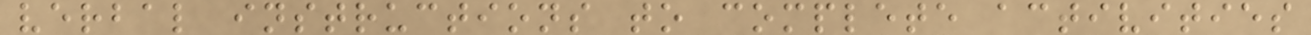verbal instructions to complete activities
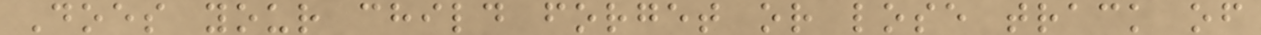Does your child forget or lose track of
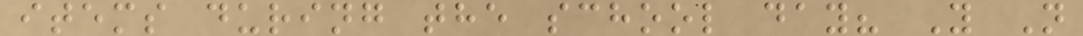items during the school day? Y N
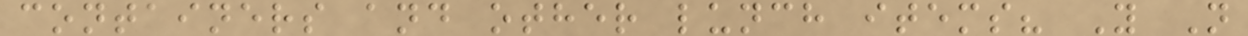containers and other lunch items? Y N
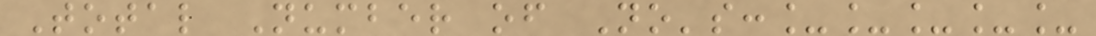Total Number of No's:_____
